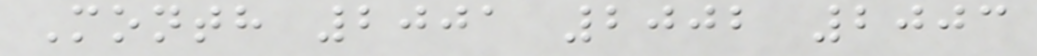Month 2001 2002 2003
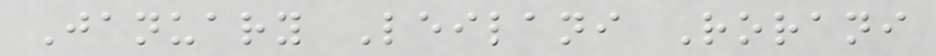January Leilani Rorani
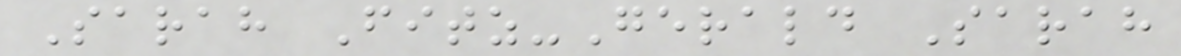Sarah Fitz-Gerald Sarah
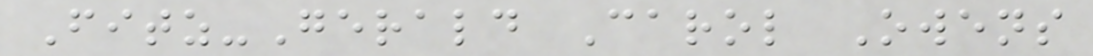Fitz-Gerald Carol Owens
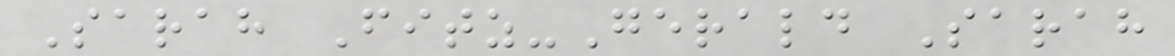Sarah Fitz-Gerald Sarah
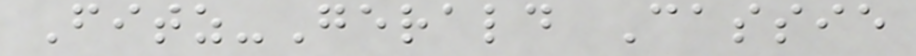Fitz-Gerald Cassie
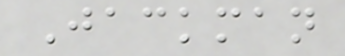Jackman
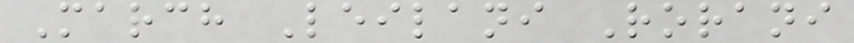March Leilani Rorani
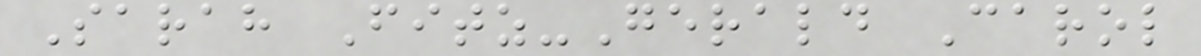Sarah Fitz-Gerald Carol
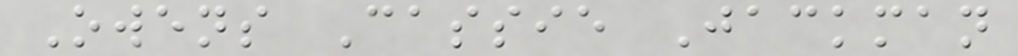Owens Cassie Jackman
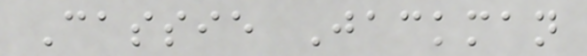Cassie Jackman
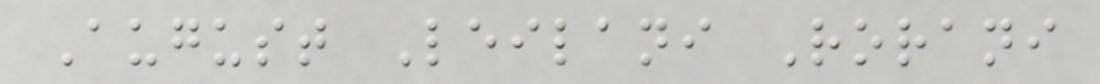August Leilani Rorani
